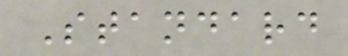Standard
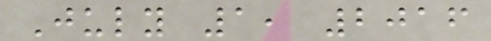July 1, 2016
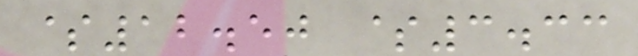$12.50 $3.33
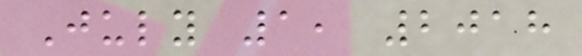July 1, 2018
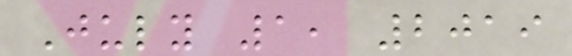July 1, 2019
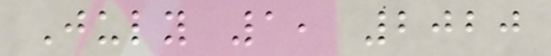July 1, 2020
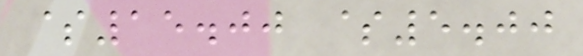$15.00 $5.00
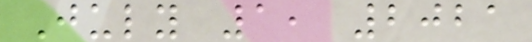July 1, 2021
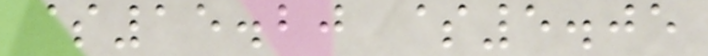$15.20 $5.05
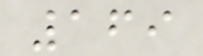169
